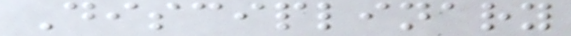Disciplinary
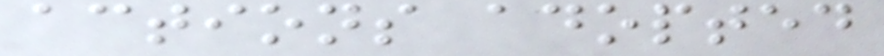actions adopted
